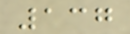137
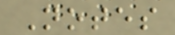Notes
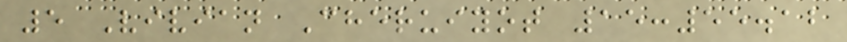5 Vivian Cheruiyot 15:55.12
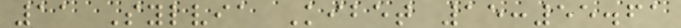11 Sylvia Kibet 15:55.61
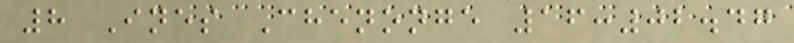8 Ines Chenonge 16:02.47
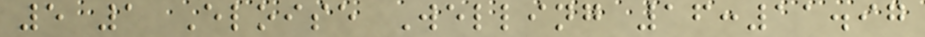5 1 Eloise Welling 16:11.97
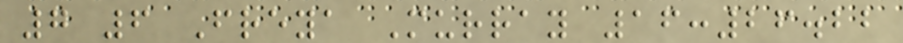7 6 Freya Murray 16:26.22
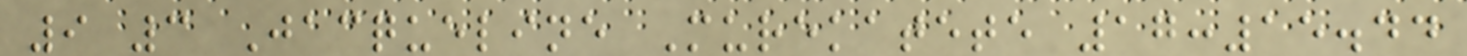9 3 Jacqueline Murekatete 17:15.44
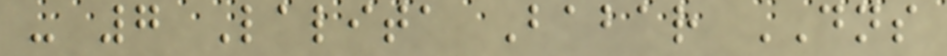- 7 Lalita Babar DNS
